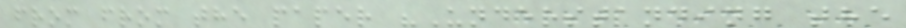from from the paper "Understanding the
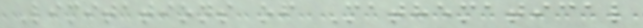Limitations of Mathematical
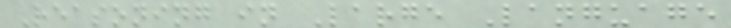Reasoning in Large Language
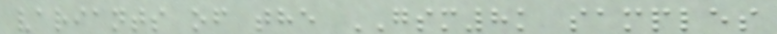variants of the GSM8k samples
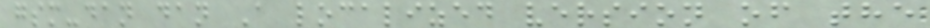gsm-dan dan A localized version of the
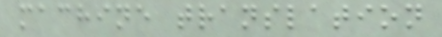machine translation
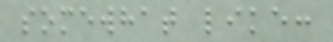somewhat like:
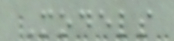Models
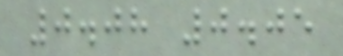0.08 0.05
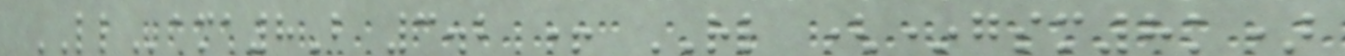LLama8B 3.2 + RL (*gsm8k)
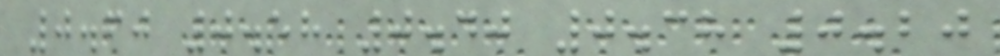0.60 0.58 0.40 0.38 0.20
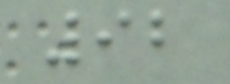92
